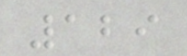129
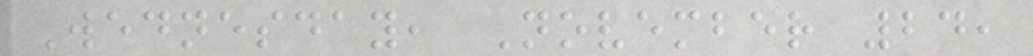Wednesday, November 24,
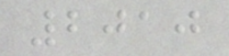2010
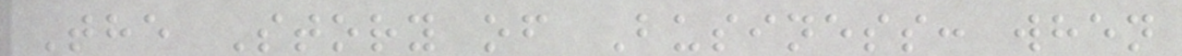The Story of Business: when
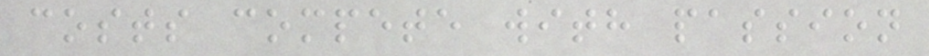costs compete with passion
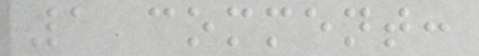1 comment:
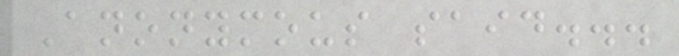Anonymous said...
